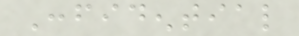Confidential
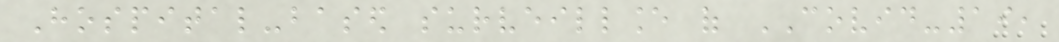Hospital-based surveillance of COVID-19,
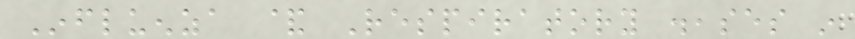Influenza & Respiratory diseases in
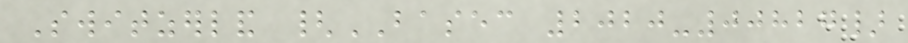Switzerland {BASEC 2020-00827}
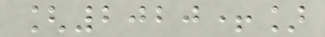[2020+]
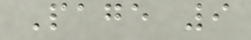Page 9
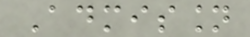Admission
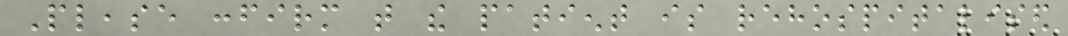Please confirm that the patient is rehospitalised
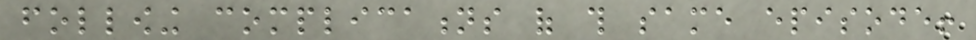following complications of this same episode!
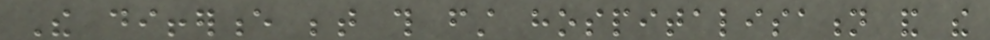The difference between this first hospitalisation and the
